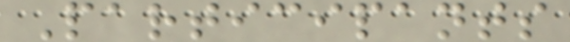Participants
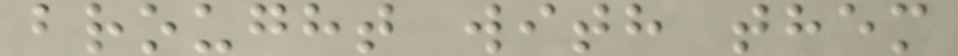brought with them
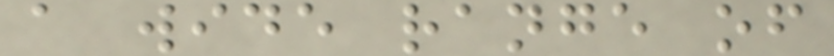a wide range of
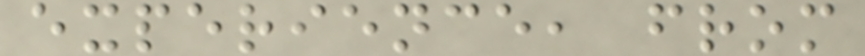experience, from
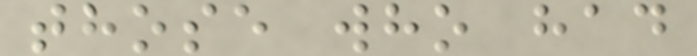those who had
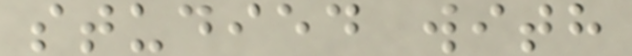studied with
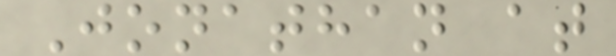Jonathan at
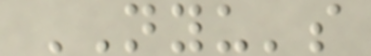NYU's
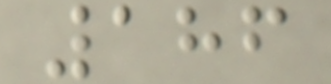186
